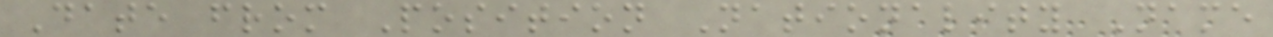Date from Position Nationality Name
